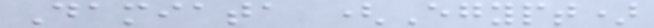Damiata (Egypt)
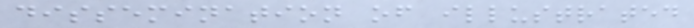dissemination of illustrated
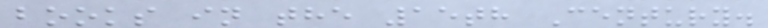books in the 15th Century.
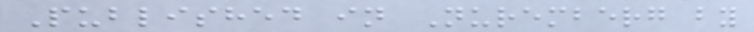Published in Nuremberg by
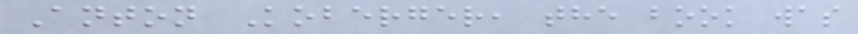Anton Koberger, the book was
